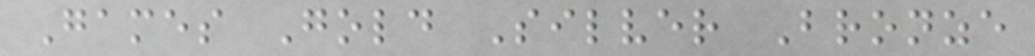Games Gold Silver Bronze
